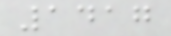1417
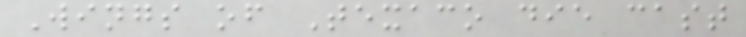Wings of Texaco die cast
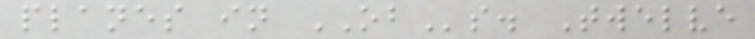planes in OBs. Twelve
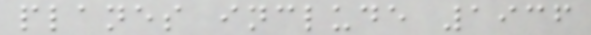planes include 1936
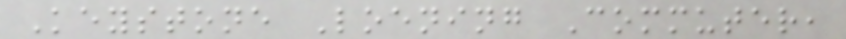Keystone Loening Commuter,
